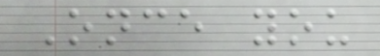Once you
